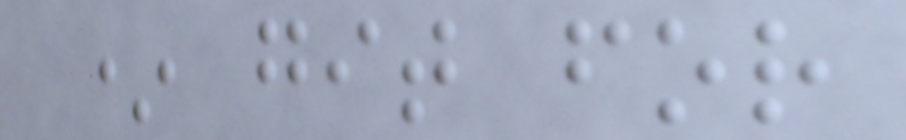* git for
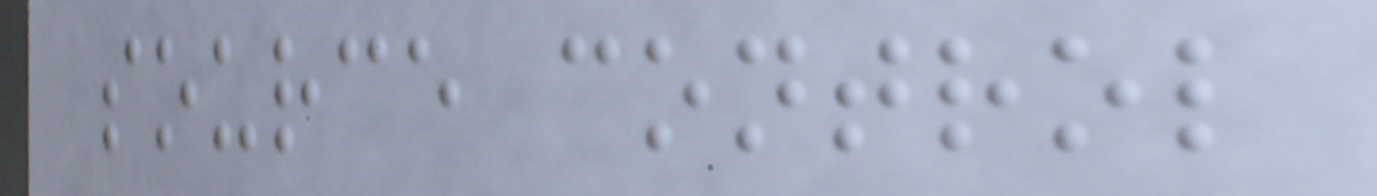source control
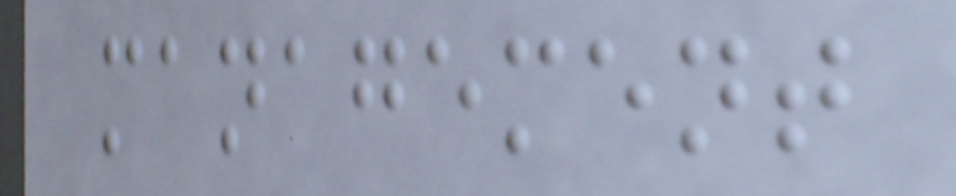management
